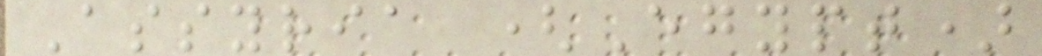Assyria (Egypt)
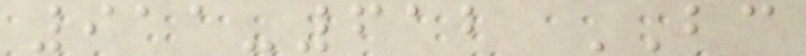911-612 BC
